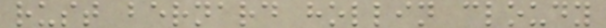rust bernard hollin cloudy
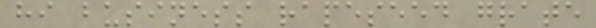hi business rapeseed grate
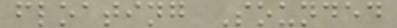floating Sounded
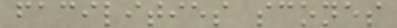facilities scones
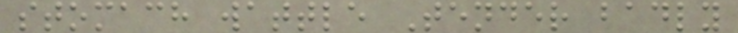stomach wattle Tender badly
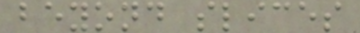beyond slices
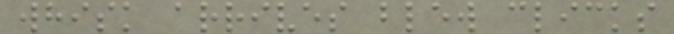whisk arrives blew clicks
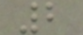2
